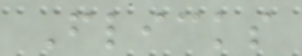Flicks
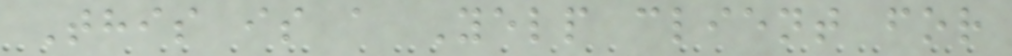This is a Yelp client for
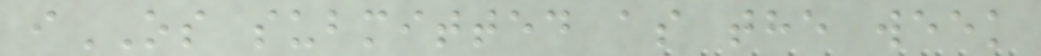iOS submitted as the week
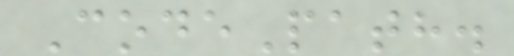CodePath.
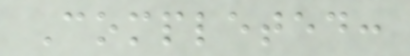Completed:
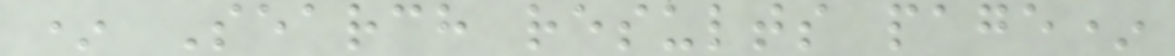* Search results page*
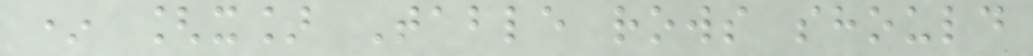* [x] Table rows should
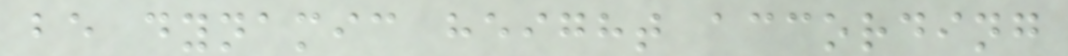be dynamic height according
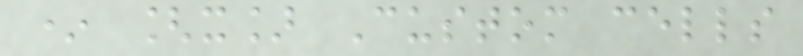* [x] Custom cells
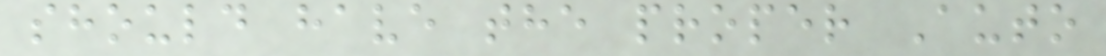should have the proper Auto
